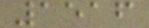1516
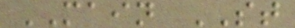MAIN ST
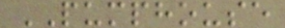PUMPHOUSE
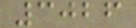3026
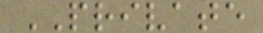PRIVATE
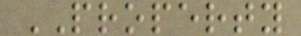PROPERTY
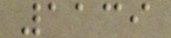1139
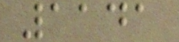1141
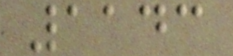1143
